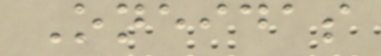Oneidas
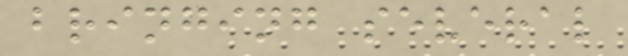bringing several
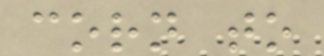corn to
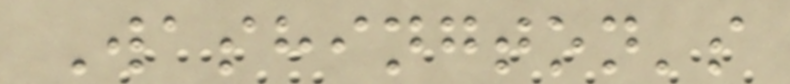Washington's
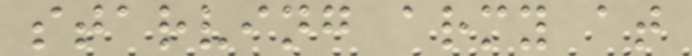starving army at
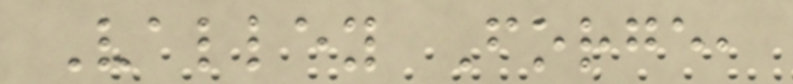Valley Forge,
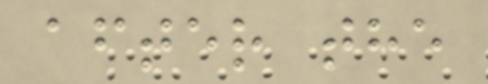after the
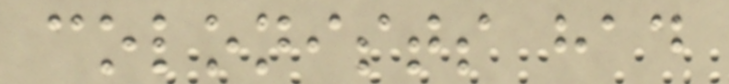colonists had
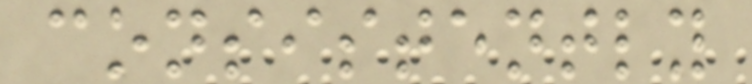consistently
